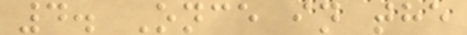4. Once in the
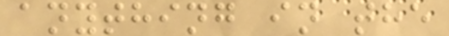anything in the
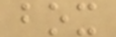box
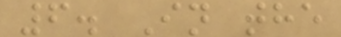6. In the
